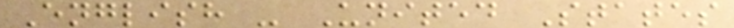English - United States
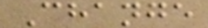Change
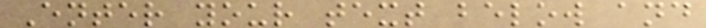Enter your text below and
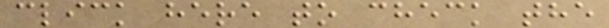click here to check the
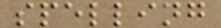spelling
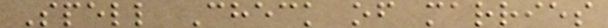Spell Check of marries
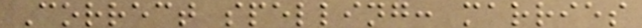Correct spelling: marries
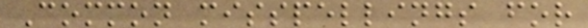Common misspellings for
